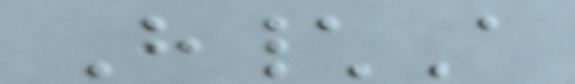H\A
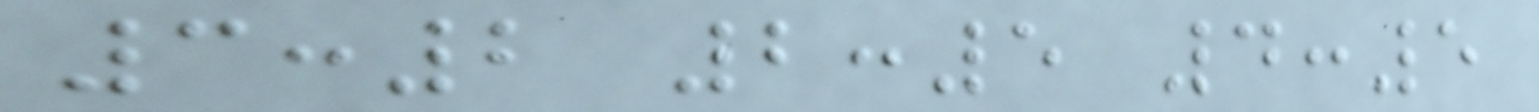3:2 2:5 4:5
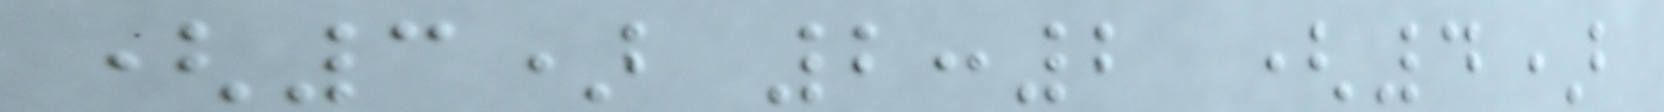(3) 2:2 (4)
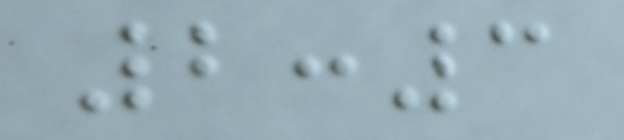2:3
